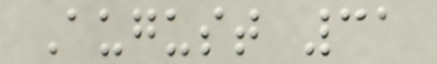August 31
